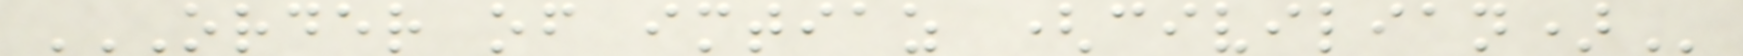ORDER OF IMTIAZ (CIVILIAN)
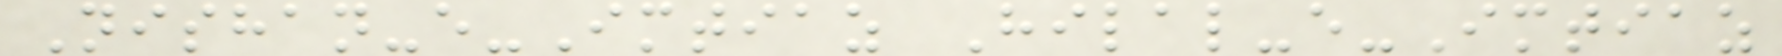Nishan-e-Imtiaz Hilal-e-Imtiaz
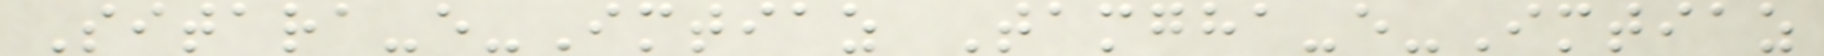Sitara-e-Imtiaz Tamgha-e-Imtiaz
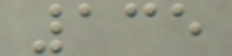135
